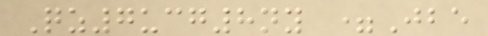Qz7ucg8ny =Jbe
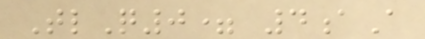TlQ0= 4aA
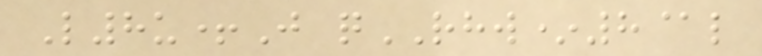L8u+J qRHW*8@l
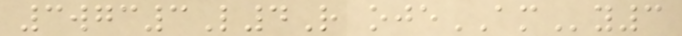3wgc3L4R ojeAMy3
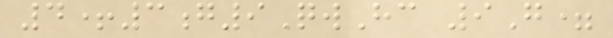4+3g9QwHc 9G=
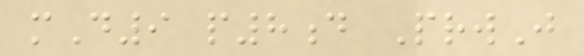mD9 p8d PrwJ
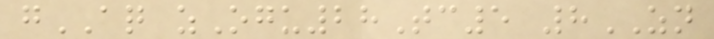gAQ zOgu28Tc5 8ZN
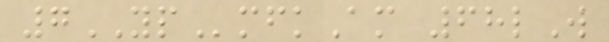7YPmfkAm 68lW
